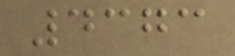4373
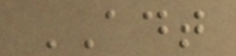ADT
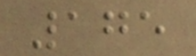175
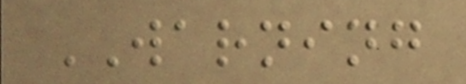WARNING
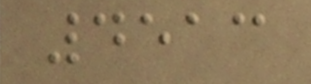4513
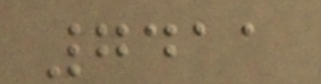7411
